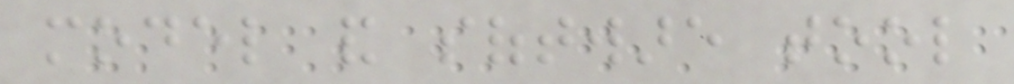model and software tool
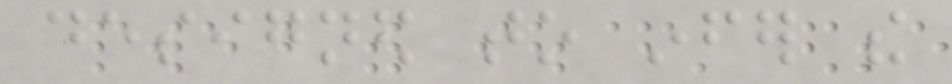designed to infer the
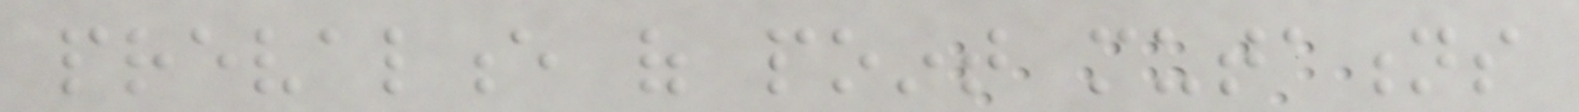prevalence of point mutations
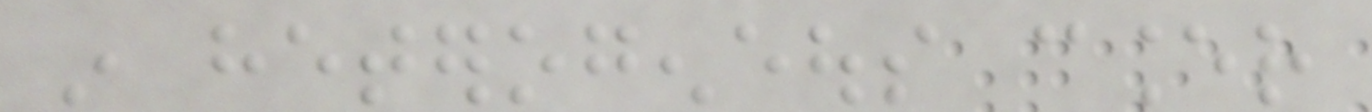in heterogeneous cancer
